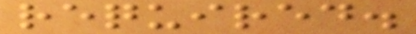required.
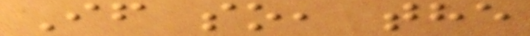If so, the
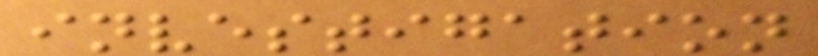investigation
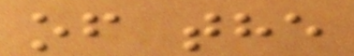of the
